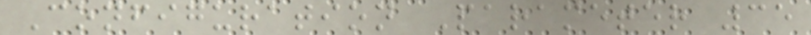Configuration Parameter 35
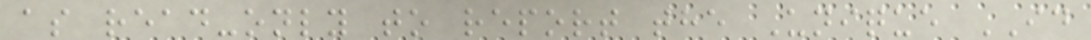as read-only to report the Unique ID
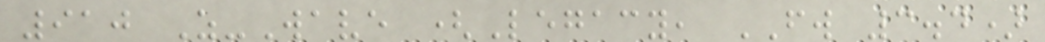910 Z-Wave (Legacy, FW 3.4)
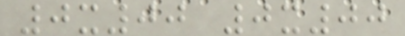0x00 0x00
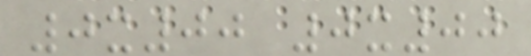0x00 0x00
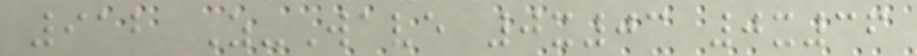912 Z-Wave 0x03 0x36
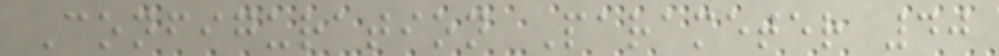Configuration Parameter 40
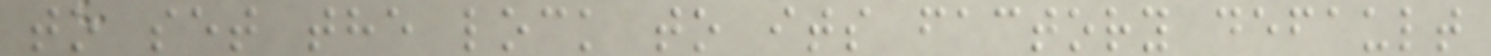to set the lock to its factory default
